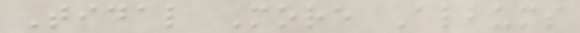Tidal More Albums
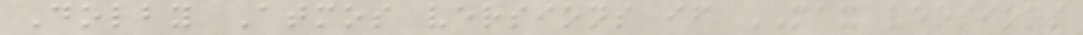Dolby Atmos versions if MAX versions
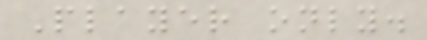Player only.
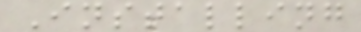Installing
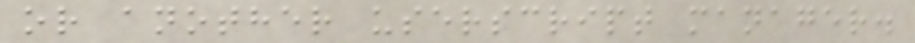or another userscript manager.
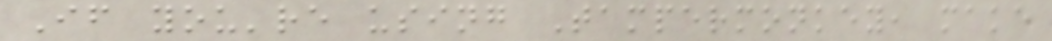If you're using Tampermonkey, make
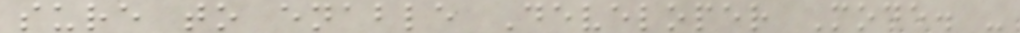sure to enable Developer Mode. -
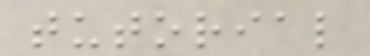tutorial
